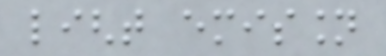light emission
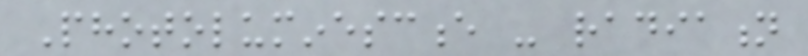Photoluminescence - radiation
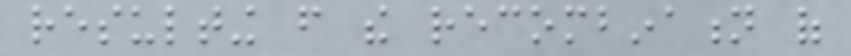resulting from the recombination of
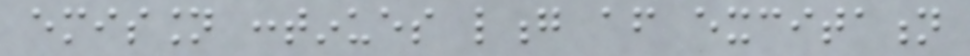emission continues long after excitation
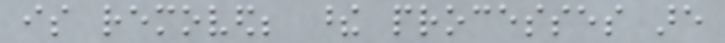is removed; these processes are
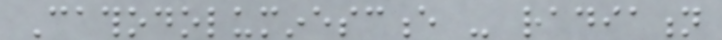Cathodoluminescence - radiation
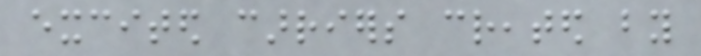excited carriers created by
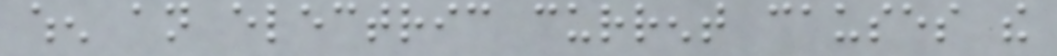when an electric current causes the
